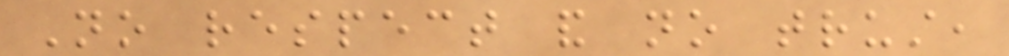No respect and no trust,
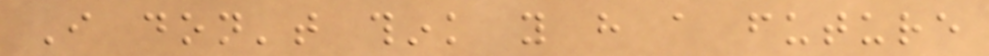I don't think you have a future
